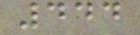444
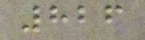826
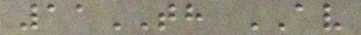11TH AV
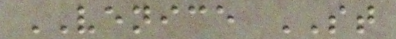VENICE ST
